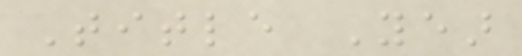Title Year
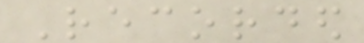Recorded
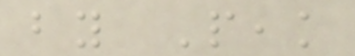by Peak
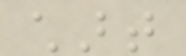chart
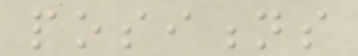positions
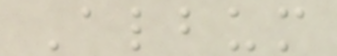Album
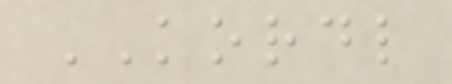KORDL
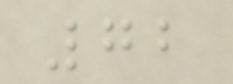72
